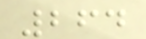264
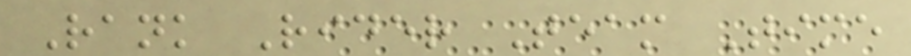Rank Rider Team Time
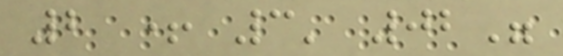2 + 3' 02"
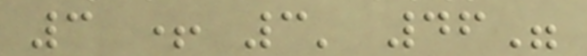3 + 3' 46"
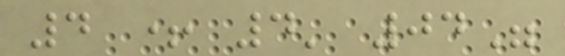4 + 4' 04"
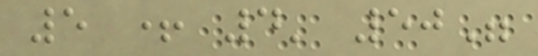5 + 4' 50"
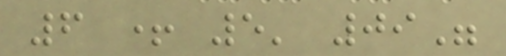6 + 5' 09"
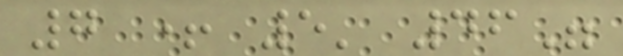7 + 5' 46"
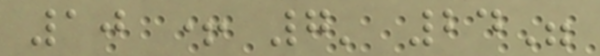10 + 7' 24"
